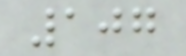107
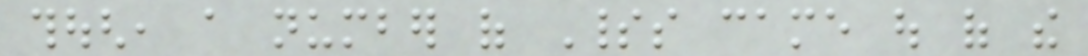though, a number of Spirits came out of the
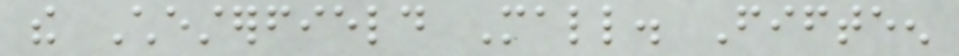the Chesterfield Mall. Fifteen
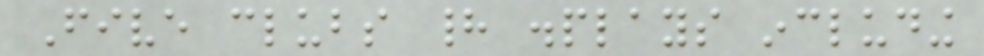Five clubs had displays including
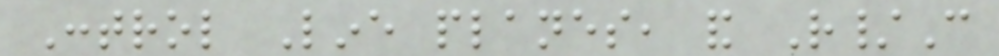Control Line planes, and R/C
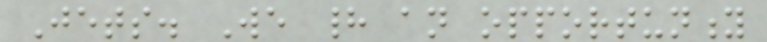Jets. We had an opportunity
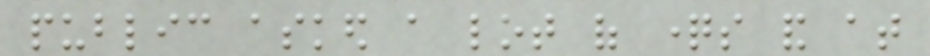public asked a lot of questions and at
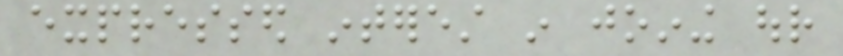expressed interest in joining our
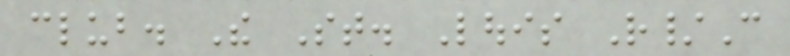club. The St. Louis R/C
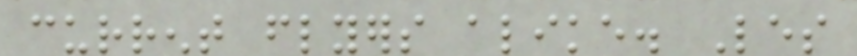current flyers alike. Les
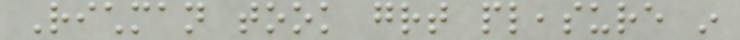Richman took great pleasure in
